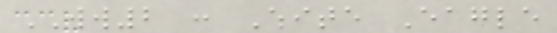WW2 : White Eagle
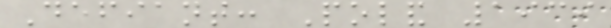Defiant: Poland 1939
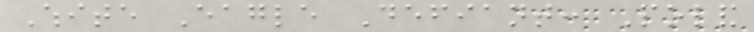White Eagle Defiant: Poland
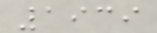1939
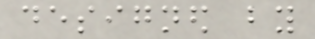designed by
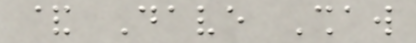& Dave Shaw
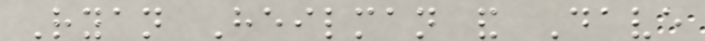Ryan Heilman and Dave
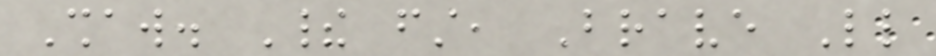Shaw. Their first, Brave Little
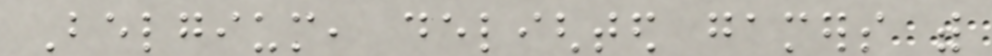Belgium, delighted gamers with
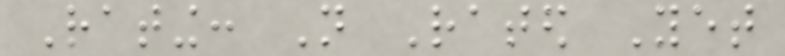Rating: Not Rated Yet
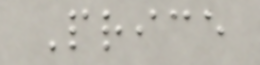Price
